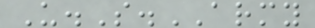U.S.ARMY
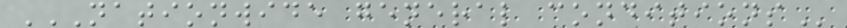NATIONWIDE GENERAL CONDITIONS
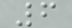6
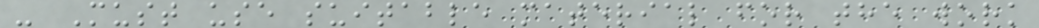- Must use suitable material for the work
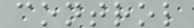control
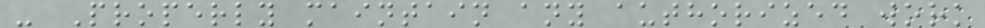- Properly maintain any authorized work
